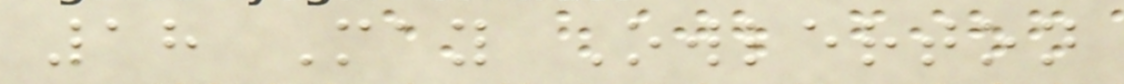18 May Owlerton
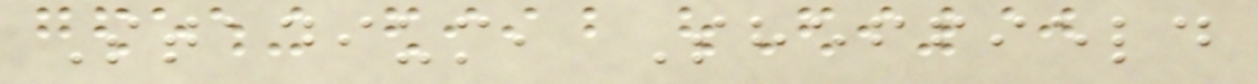Stadium, Sheffield
